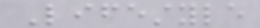Lifestyle
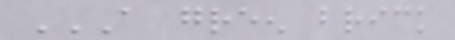A GREEN BRICK
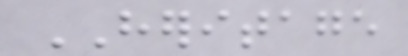HERITAGE
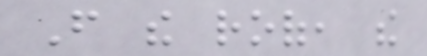From the roof, the
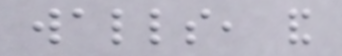walls, and
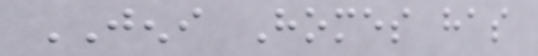JENI Homes has
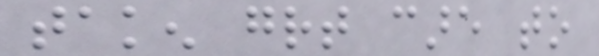taken great care to
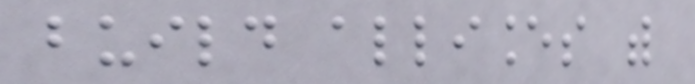build alliances with
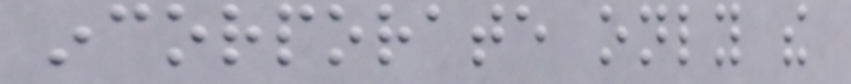incorporate only the
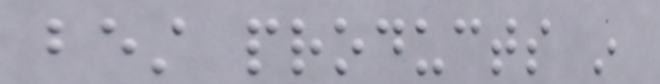best products in
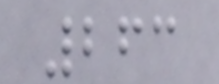263
